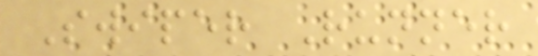Swiper Runner
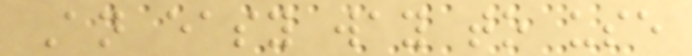An easy way to use
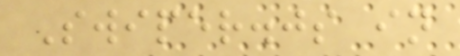Swiper.js in
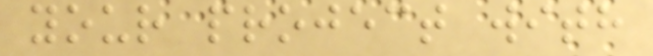your project with
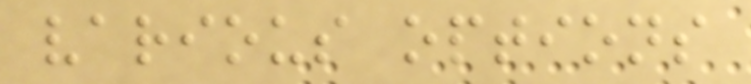various options
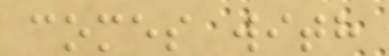comes with
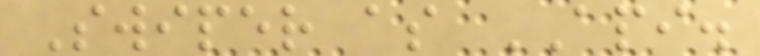Swiper as API.
